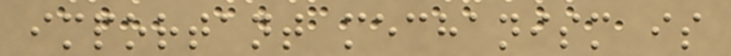important mechanism is
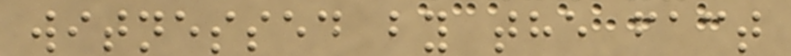witnessed by the fact
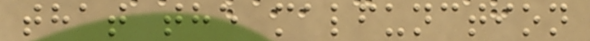that the malfunction
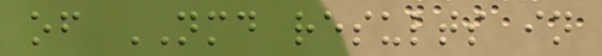of NMD results in
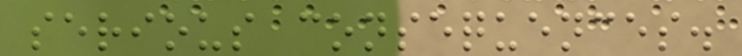serious consequences.
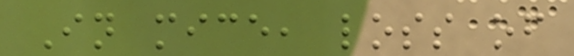In mice, loss of
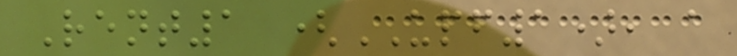Rent1 (UPF1), a
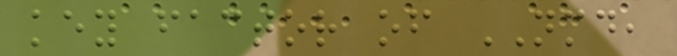key factor of NMD,
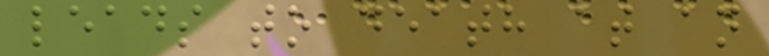leads to death at an
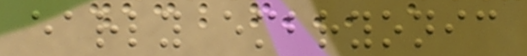early embryonic
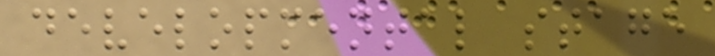developmental stage
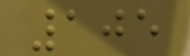105
